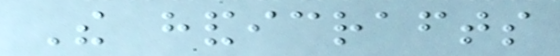The handicrafts
